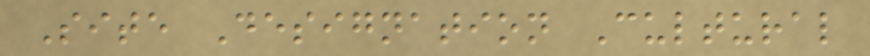Site Designation Cultural
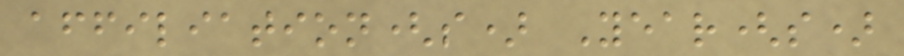affiliation(s) Year(s)
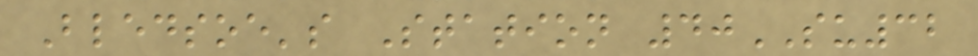Bledsoe's Station 40SU32
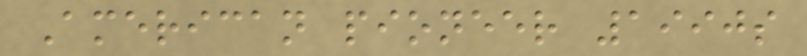American pioneer 1990s
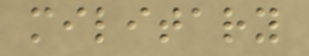military
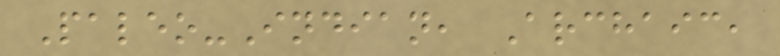Paleo-Indian, Archaic,
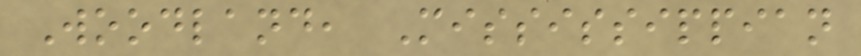Woodland, Mississippian
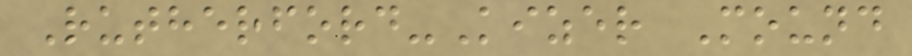Rutherford-Kizer Mound
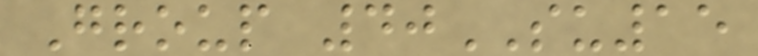Group 40SU15
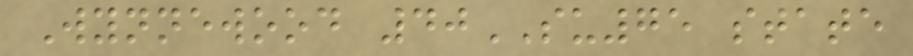Wynnewood 40SU75 state
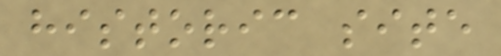historic site
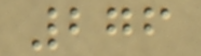276
